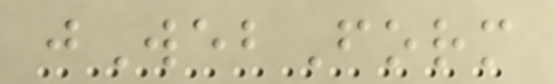jWebForm
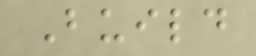Build
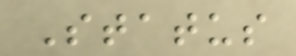Status
